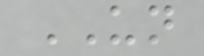UN
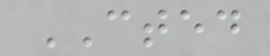CTED
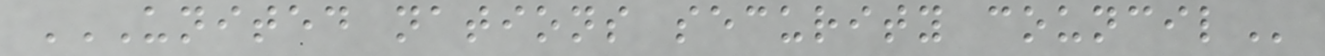UNITED NATIONS SECURITY COUNCIL
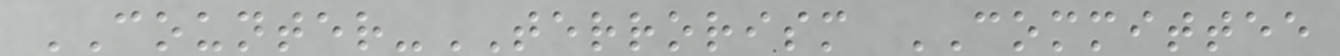COUNTER-TERRORISM COMMITTEE
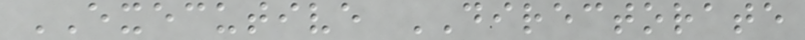EXECUTIVE DIRECTORATE
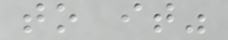to it"
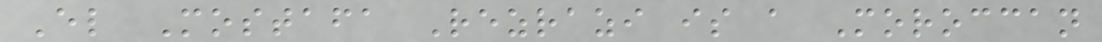El Mostafa Rezrazi is a Moroccan
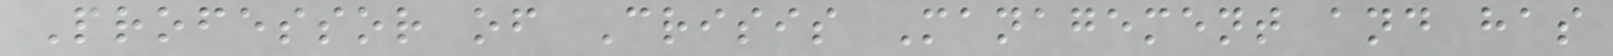Professor of Crisis Management and has
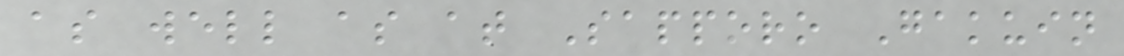as well as at Sapporo Gakuin
